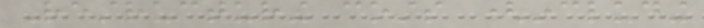Restructuring costs (including
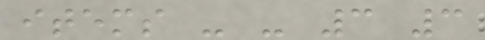items - - 3 3
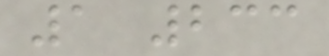1 233
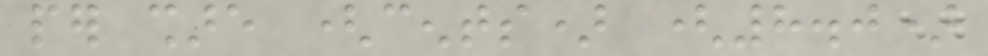per share (cents) (8.0)
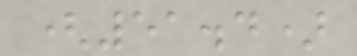(51.4)
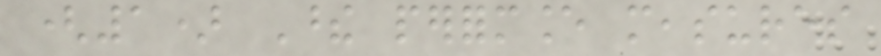(1) These performance measures
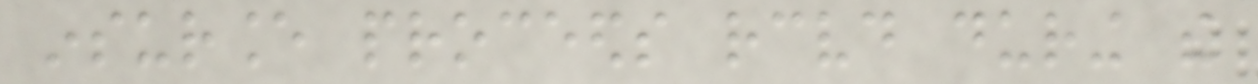insurance proceeds received during the
